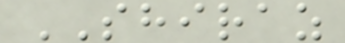SHIRAZ
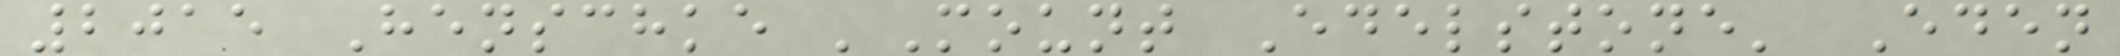2015 Henschke 'Mount Edelstone' Eden
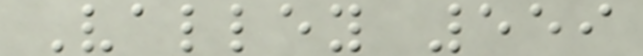Valley 559
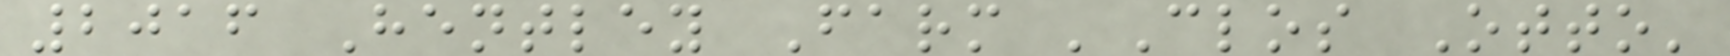2016 Hentley Farm 'Clos Otto'
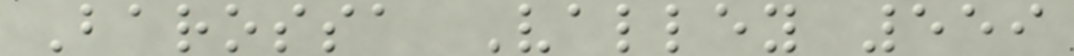Barossa Valley 559
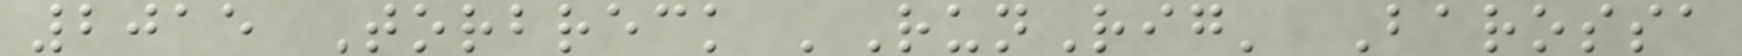2015 Torbreck 'RunRig' Barossa
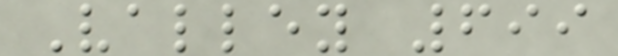Valley 699
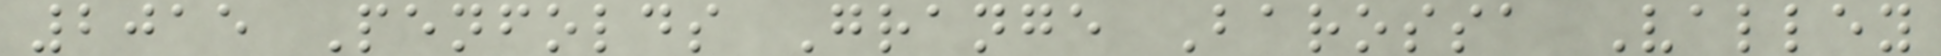2015 Penfolds Grange Barossa Valley
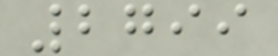2799
